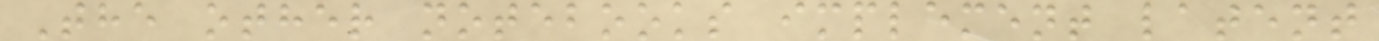The other notebooks implement latent
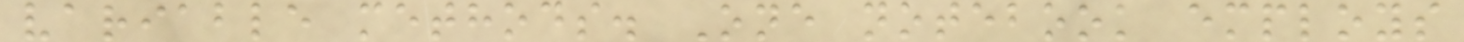variable methods. One notebook employs
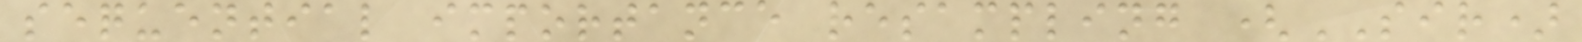sequential importance resampling (SIR)
